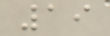19
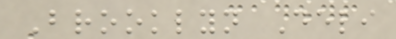Brooklyn Deli
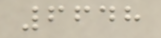6648
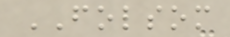FOLSOM
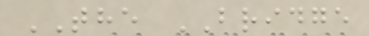THE BRIDGE
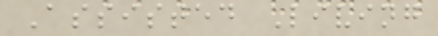Assisted Living
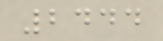2444
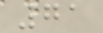71
